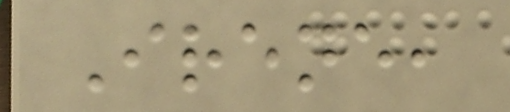Irene,
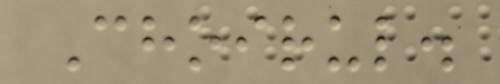Choirul.
